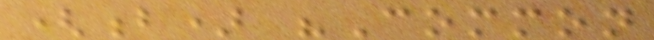(b) "Common
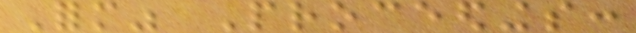Form" Proceedings:
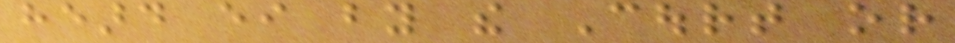heard either by the Court or
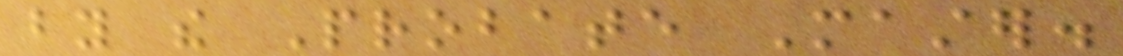by the Probate Master.
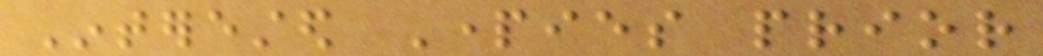Interested Parties prior
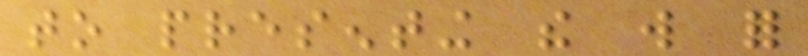to presenting the will for
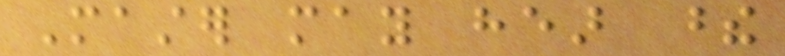Master may hear these
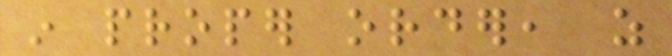in proper order, as
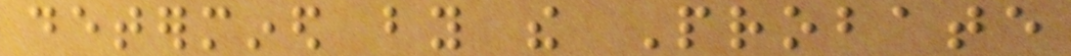determined by the Probate
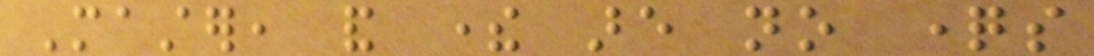Master, and there are no questions
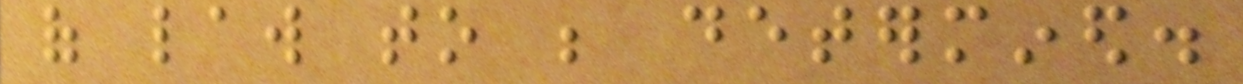of law to be determined.
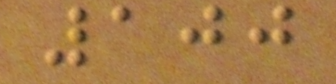100
